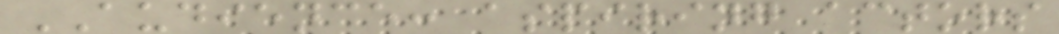AUDIENCE: aspiring actors
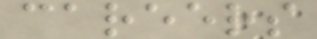careers
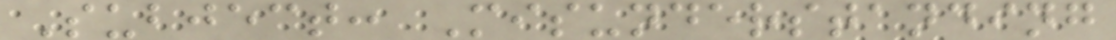Subject: Misunderstanding
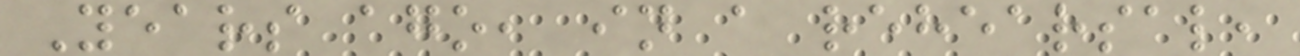Years ago, in a rehearsal,
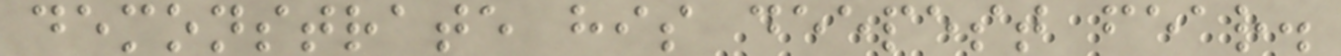demonstrate his deepest fear.
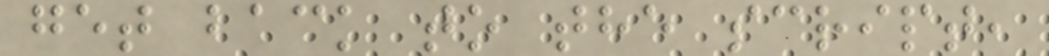get back to the script,
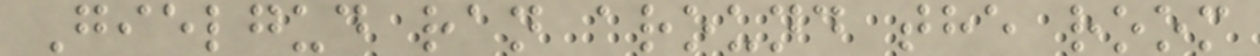Gielgud ran around the room
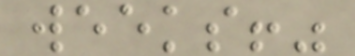weeks!"
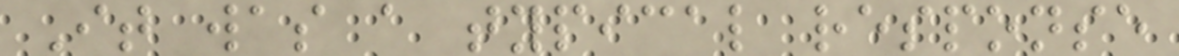It was a typical response
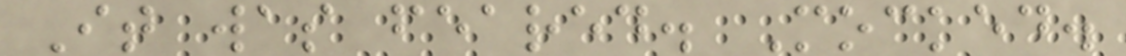It was feared. Mocked.
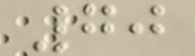70
